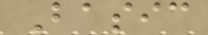Basic
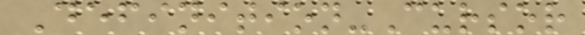Definition-Cursor
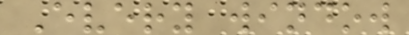Every window
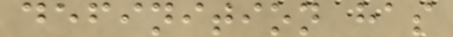definition has
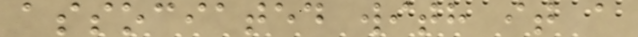associated with it a
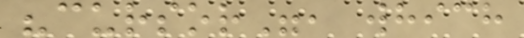"cursor", which
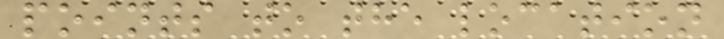points to the location
